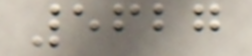5627
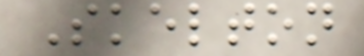Skelton
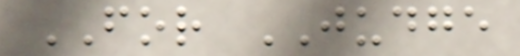FOR JUDGE
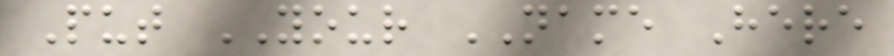Put YOUR NAME Here
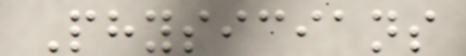Physicians
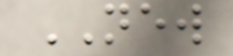NEW
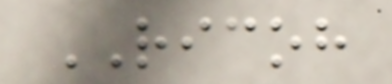RICOH
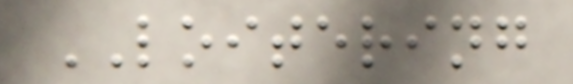LOITERING
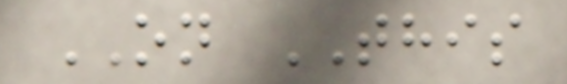ON THIS
